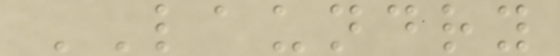LAUNDRY
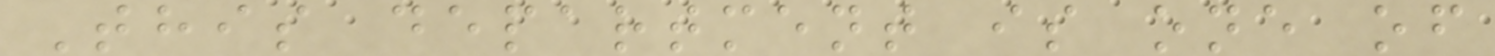This department is one of
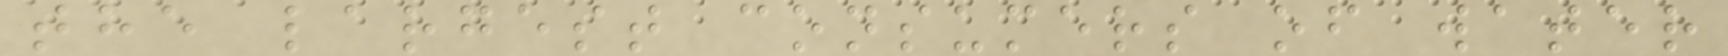the largest consumers of water
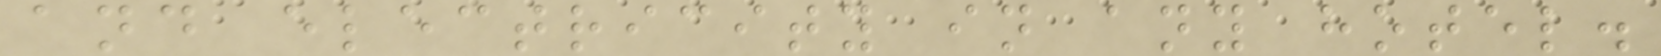and electricity in any hotel.
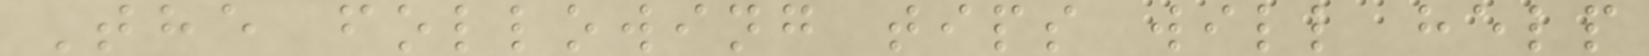The following tips will help
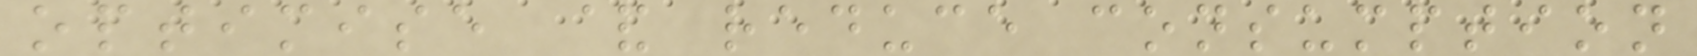optimise & reduce consumption
